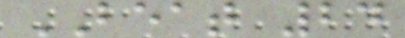BEAT 24
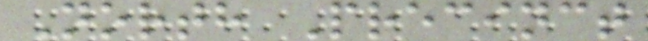North Precinct
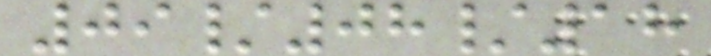09/08/18
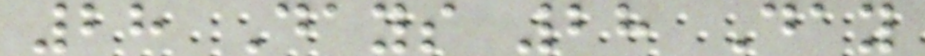28 Days 28 Day
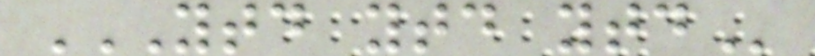YTD YTD YTD
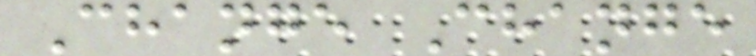Change Change
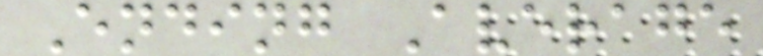Ending Average
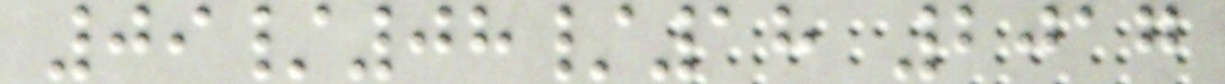09/08/18 2017
